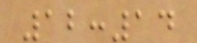12:14
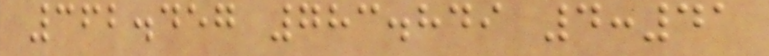362.457 783.849 4:41
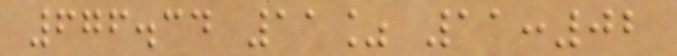676.34 11% 11:02
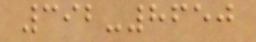392-8650
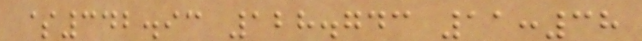$342.93 128.743 11:38
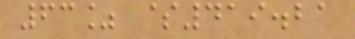63% $419.21
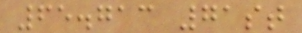65.713 71st
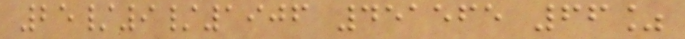25/9/1906 451565 66%
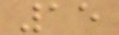15
